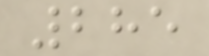285
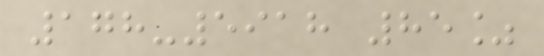178-5918 85%
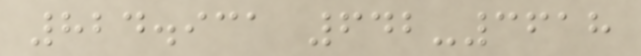824.931 642-3618
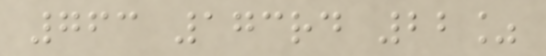763 173rd 22%
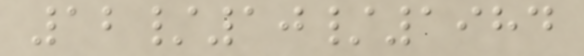12/10/1984
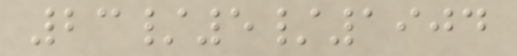23/5/1904
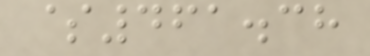$461.38
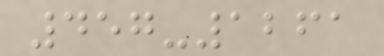457-1261
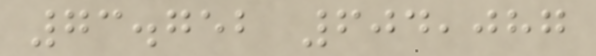73.752 604,087
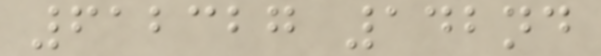612327 142nd
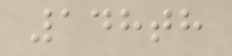148th
